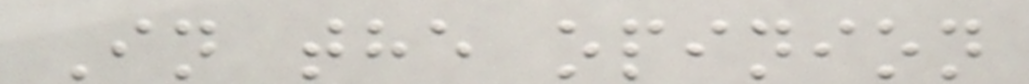In the opinion
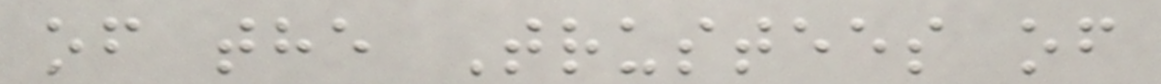of the Trustees of
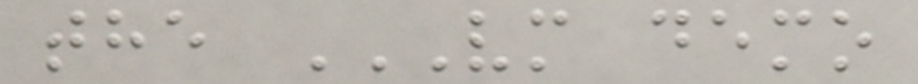the VM DEMO
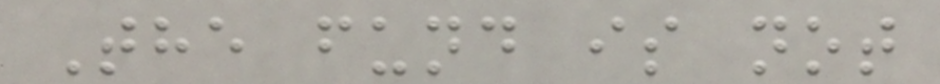The fund is not
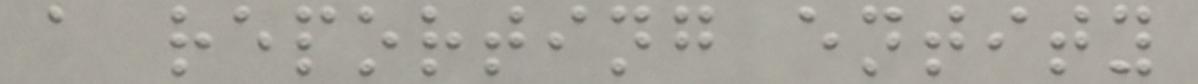a reporting entity
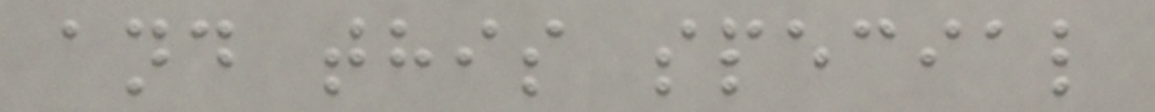and this special
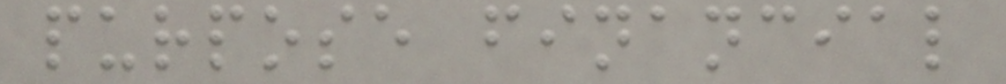purpose financial
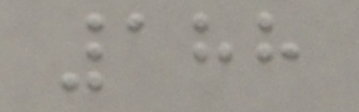188
